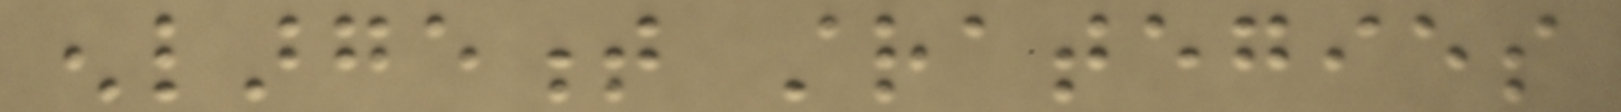enlargement strategies
